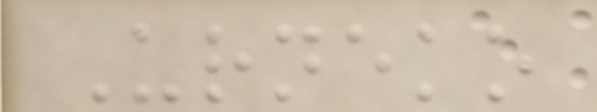Urneko
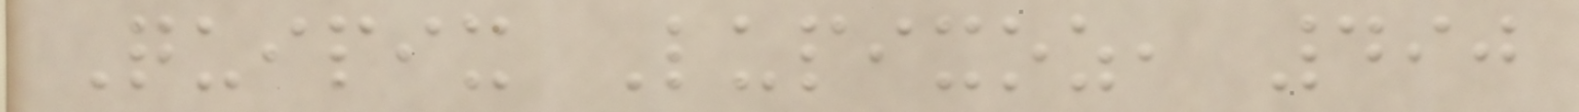Quipix Lupixoz, 490
